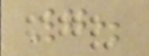7.
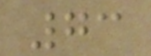73
